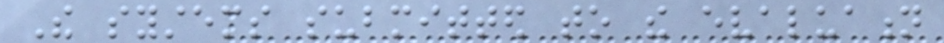The systems submitted to the evaluation
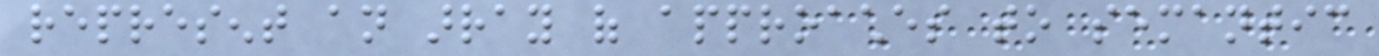represent an array of approaches to semantic
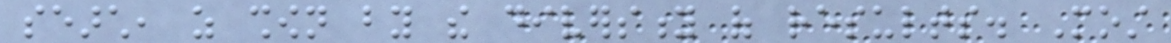search, as shown by the diversity of results. Most
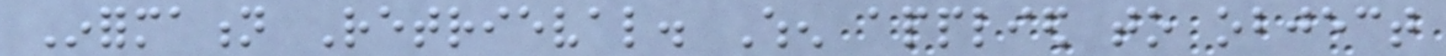Information Retrieval. When applied to object
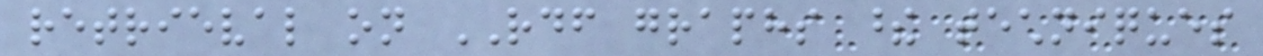retrieval on RDF graphs these techniques
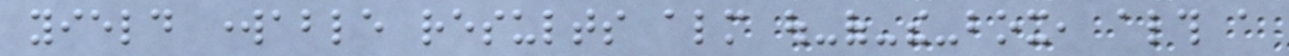yield workable results almost out-of-the-box, although a
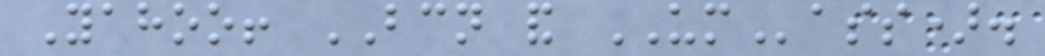Yahoo! BCN and UMass).
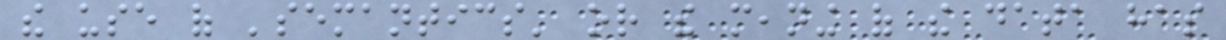the use of 'semantics' or the meaning of the data has
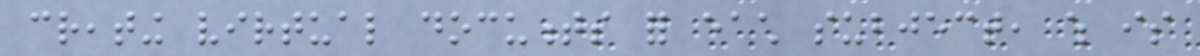creating virtual documents for each subject, which is
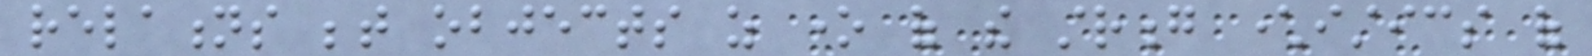relations between objects as one of the strong characteristics of
